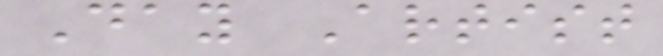Day Artist
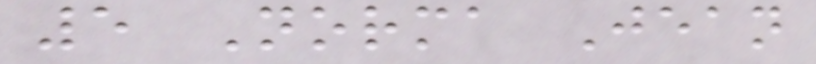5 Norma Jean
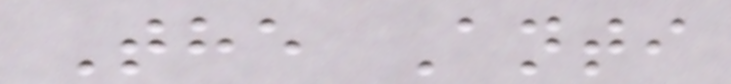The Anti
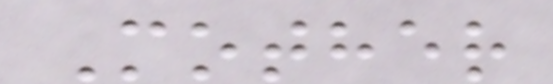Mother
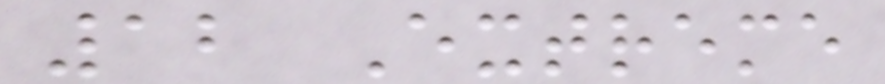12 Extreme
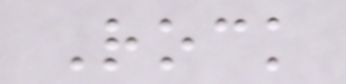Rock
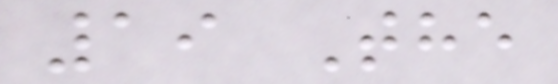19 The
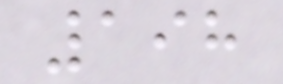198
